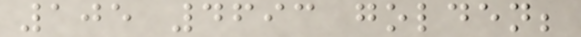105 4693 golden;
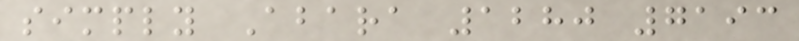simply Abara 1280 7193
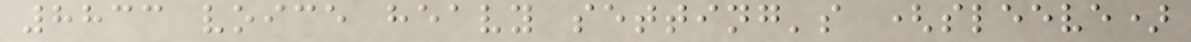8833 voice heavy setting's (sleeve)
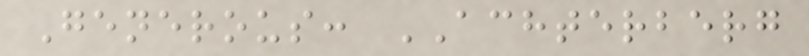Generous: ACHTERBERG
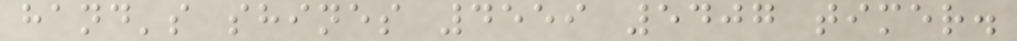hand's shines 4559 5407 timer.
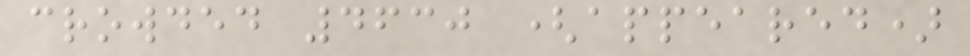crowded 4630 (appeared)
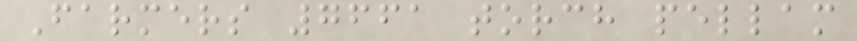Farmers 7661 torch pellam
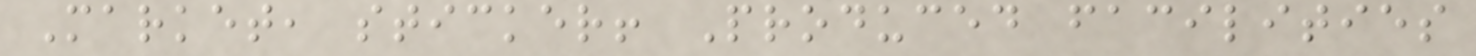Market, sticker! Produced facilities
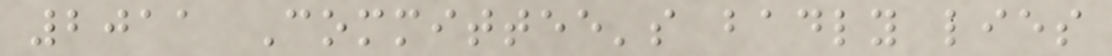2011 Committee's badly lies
